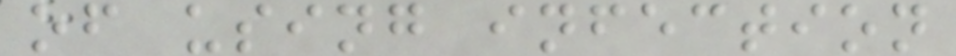of using infection
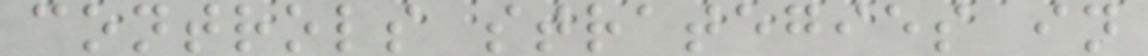controls strategies in
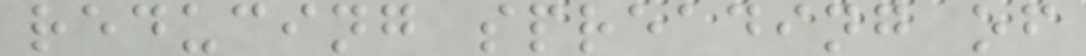reducing spreading of
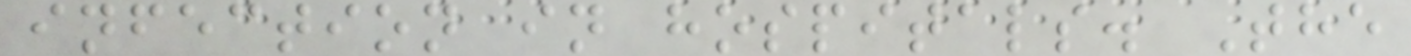infection in hospitals. The
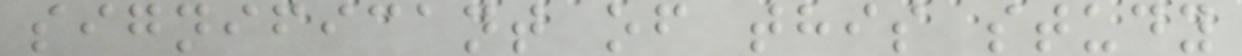significant of this study
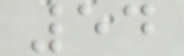54
